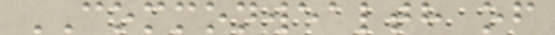COMMONWEALTH of
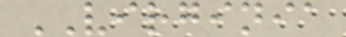VIRGINIA
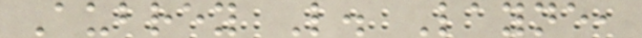Aubrey L. Layne,
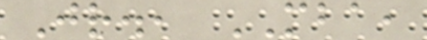Jr., MBA,
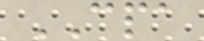CPA
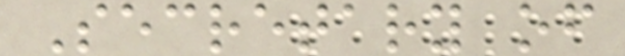Secretary of
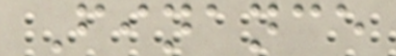Finance
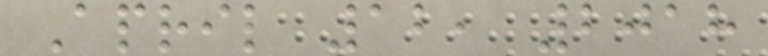April 12, 2018
